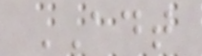ADT
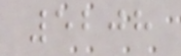5208
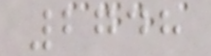2748
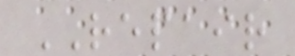REPAIR
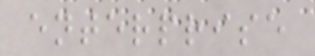enterprise
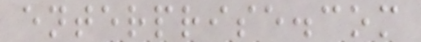enterprise.com
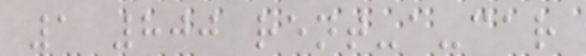1 800 rent-a-car
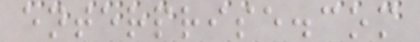enterprise.com
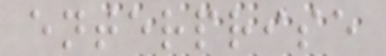enterprise
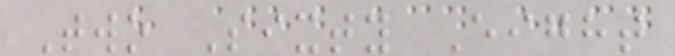Two Sixty Eight
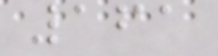161
